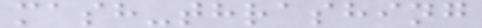mash-thrashing
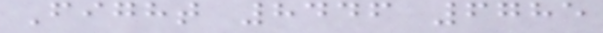Fight 8446 6785
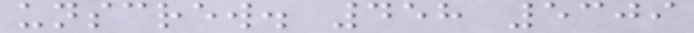unscrew. 458 5309
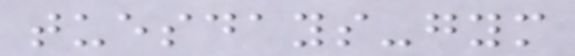tuesdays-gym
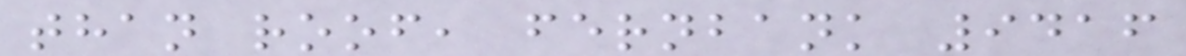than roof, fernbank 9416
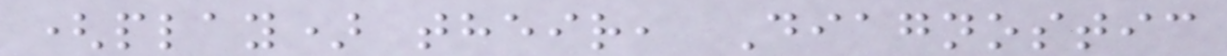(play) their, Diagnostic
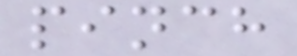pinch
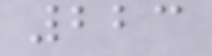223
